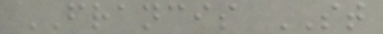FRANCIS ST
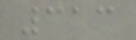313
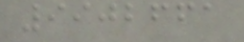9902661
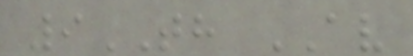9TH AV
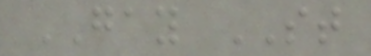GAY ST
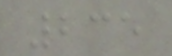235
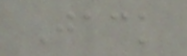Jack
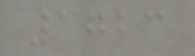1723
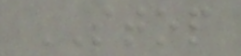STOP
